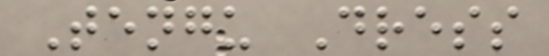Tengu Dress
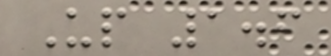Up 1.6
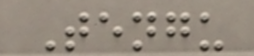Tengu
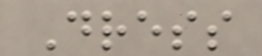Dress
